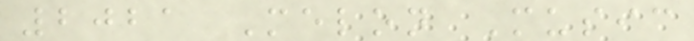2021 Melon Music
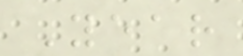Year
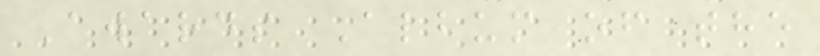Awards Album of the
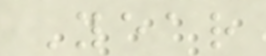Year
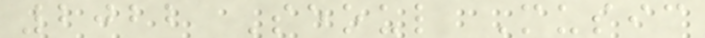2022 Seoul Music
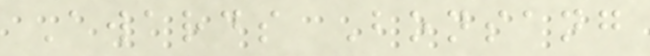Awards Bonsang
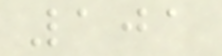101
